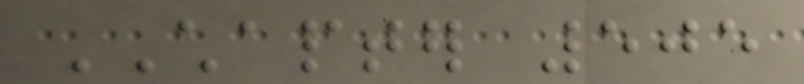CHAPTER 505
